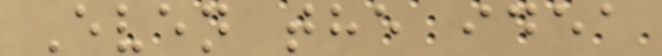Even the idea
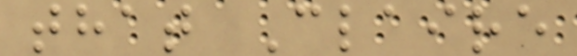that Claire
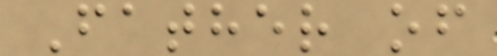Father of
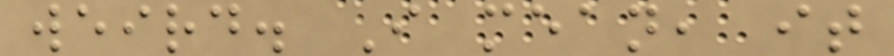weird. I mean, it
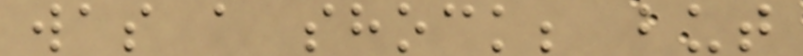was a shock; but
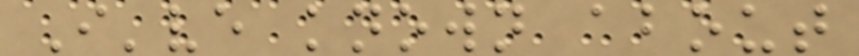I've known about
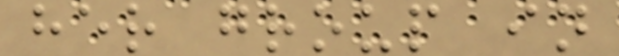her group in
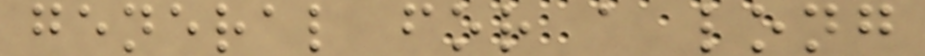general for a long
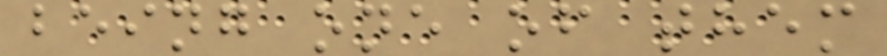being one of them
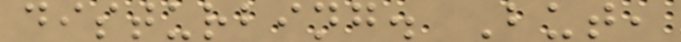disturbing. But,
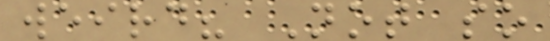weird? Not so
